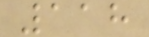118
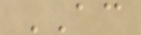AC
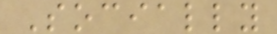Socially
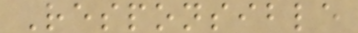Responsible
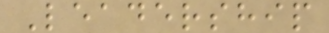Leadership
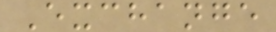Exchange
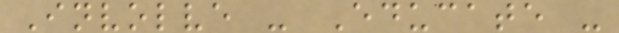Involve - Educate -
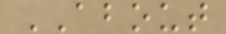ABOUT
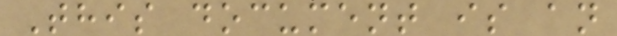This document is an
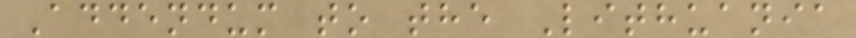Addendum to the Lithuania
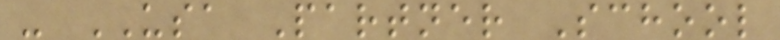- USA Partner School
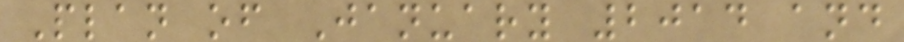Plan of January 2014 and
